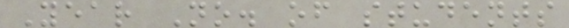Year No. of students
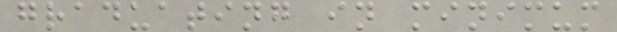graduating in minimum
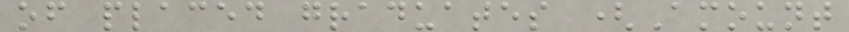of placed graduates (Amount
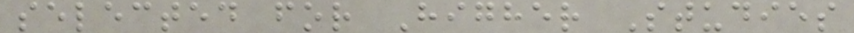selected for Higher Studies
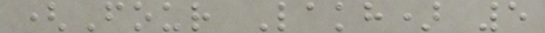(Four Lakh) 5
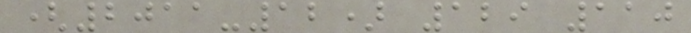(2011-12) 129 110
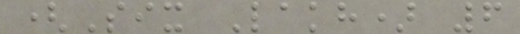(Six Lakh) 6
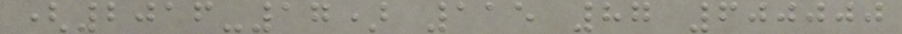(2016-17) 115 87 600000
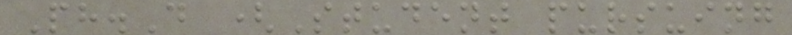Ph.D (Student pursuing
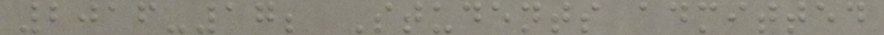2016-17; Students admitted
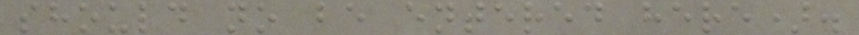should no be entered here).
